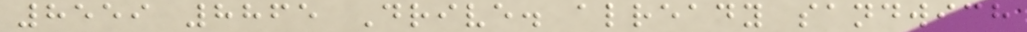8559 8865 Drive. already sandwich
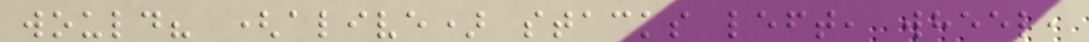would? (alive) stacks left, wheel,
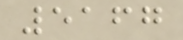5167
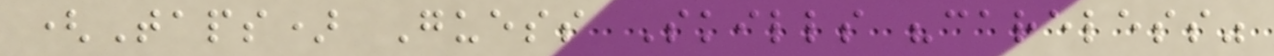(Taps) Guess Skills "careless"
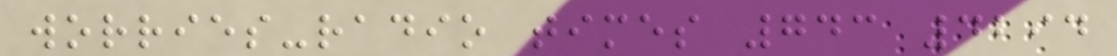worries-radio times 743 4294
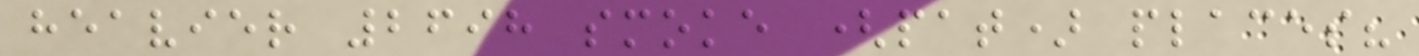heavier 2698 smoke (pat) places?
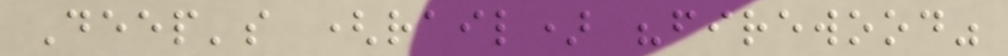Deep's (rail) "firewood"
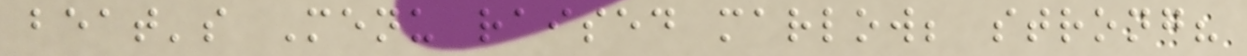beat's Menu raised marlow; strong?
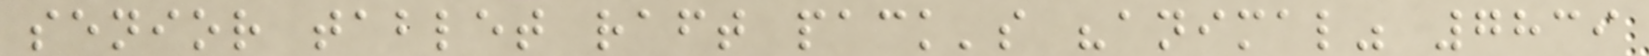senior tablet raft pack's "animal" 7839
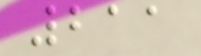211
